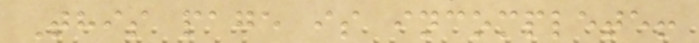This page is incomplete!
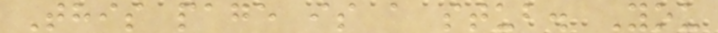This page is a stub. You
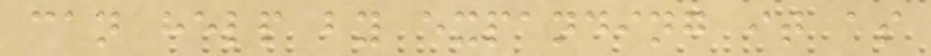can help by expanding it as
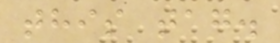this tag.
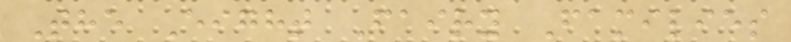The Eight Fairy Families
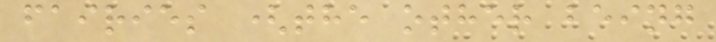fairies (the other being
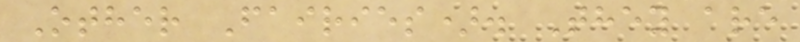Other Fairies). They are
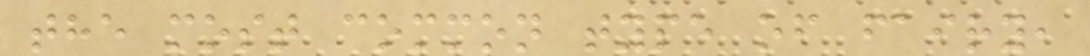the most common type of fairy,
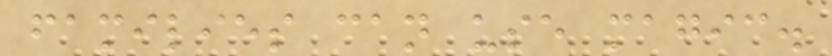families can use magic.
